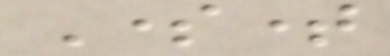Sometime
